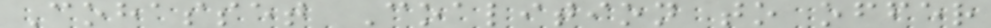Cohasset Coalition to offer
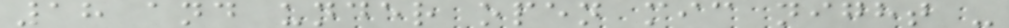18 and under open mic night -
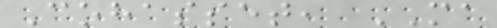Cohasset, MA
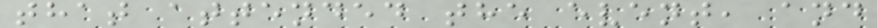that attended the event, and
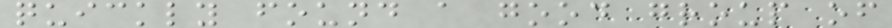quickly found a good group of
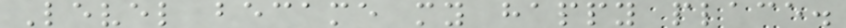Level became my happy place.
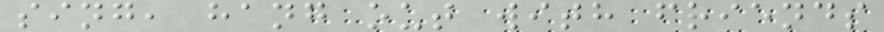sing, hang out with friends
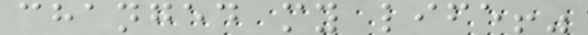changed my life!"
